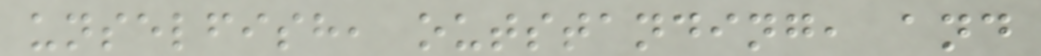unselfish, outstanding, and
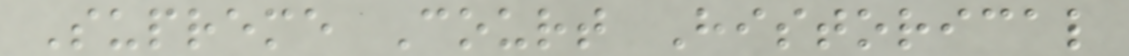Supreme Court Historical
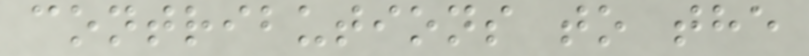contributions to the
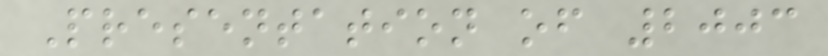Presentation of 2003
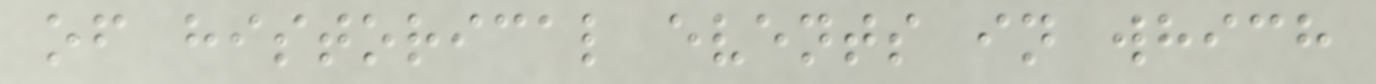of historical events in which
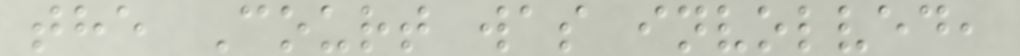the Court was involved,
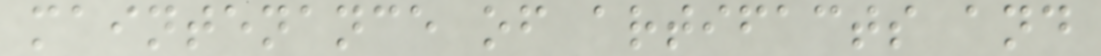maintenance of artifacts and
